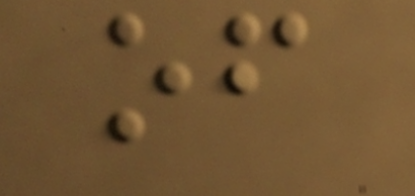of
